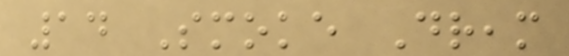14 Smoke Dream
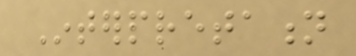Interpretation
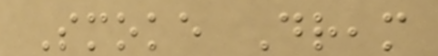Smoke Dream
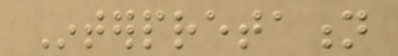Interpretation
